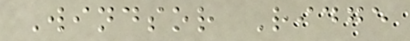Windsor Ridge
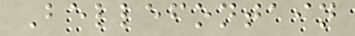Bellefontain
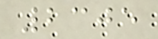2305
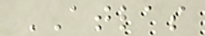ATLAS
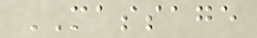MASSAGE
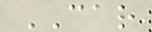CAR
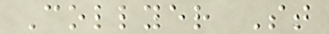Collyer St
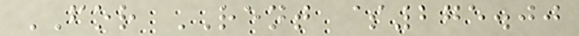FOR RENT $275.00
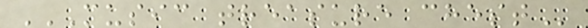MUSIC TREASURE CHEST
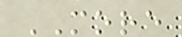MORE
